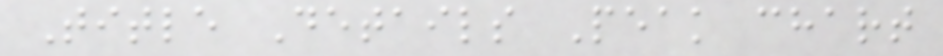Title Details Peak chart
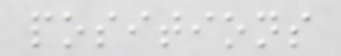positions
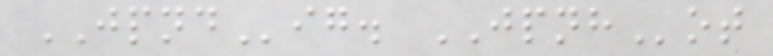JPNDig. JPNHot
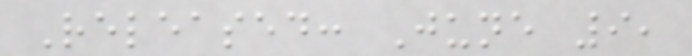Released: June 9,
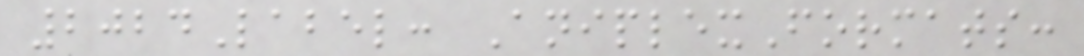2024Label: AniplexFormats:
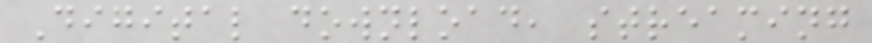Digital download, streaming
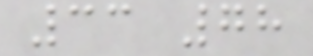33 78
